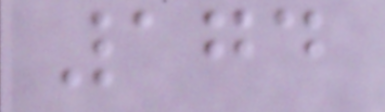174
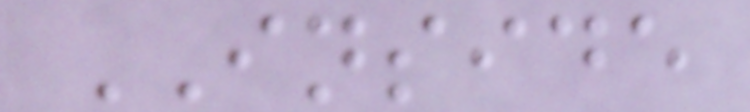INSIDE
